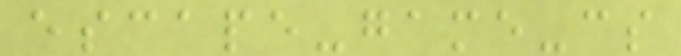escape-game-cs
